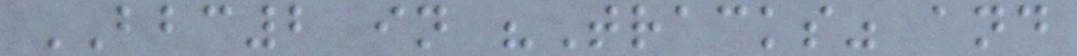BBC2 in "Tracks" and
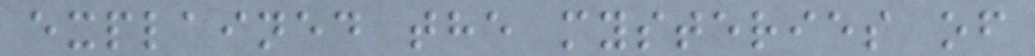explained the mysteries of
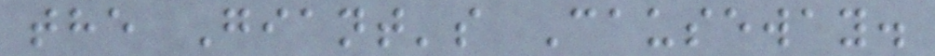the Giant's Causeway.
